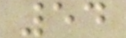54
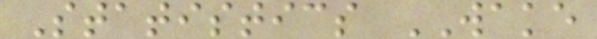Statistics WAKE
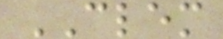CLEM
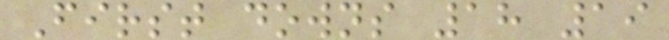First downs 18 19
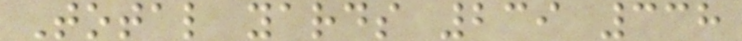Total yards 239 338
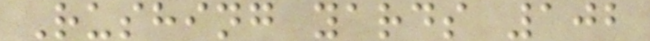Rushing yards 102
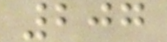207
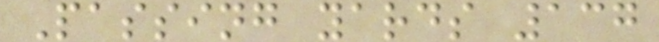Passing yards 137
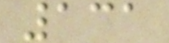131
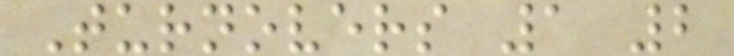Turnovers 1 2
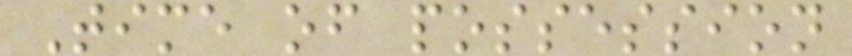Time of possession
